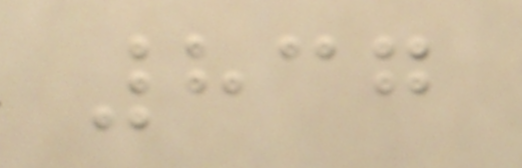837
